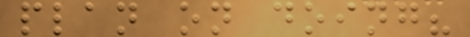plan on doing?
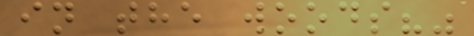in the woods?"
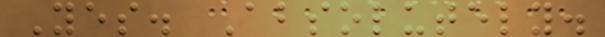Yes. Absolutely.
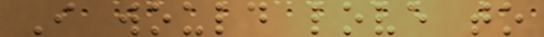I would love to
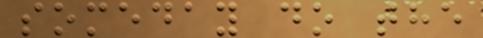someday do the
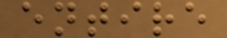entire
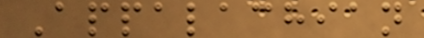Appalachian
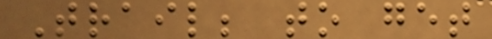Trail; to get
